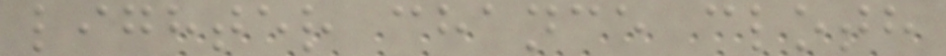lighter chance cloth
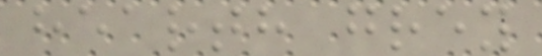hearth grey
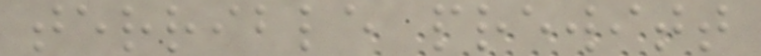terrible prewitt
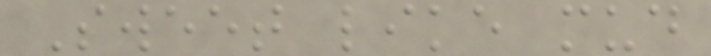Sweet like mud
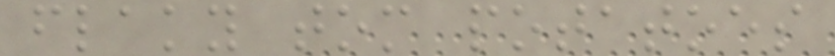flaky tom potatoes
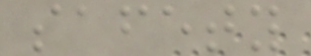safety
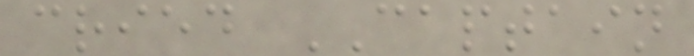cried CAPTAIN
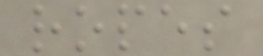ropes
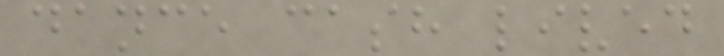dance cash lived
